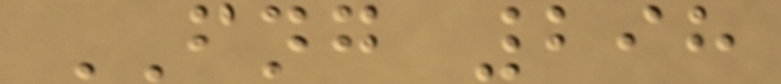FNG 298
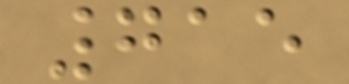715
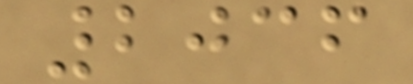2036
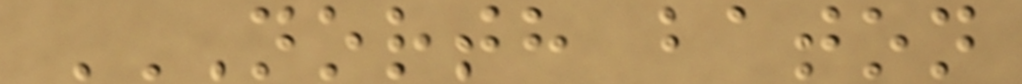NORTH BATON
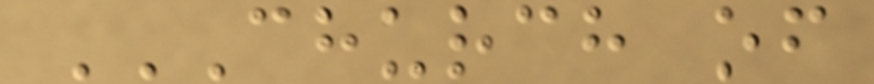CHURCH OF
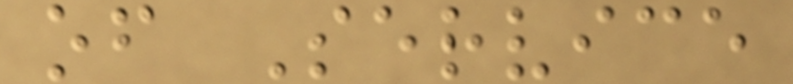of Service
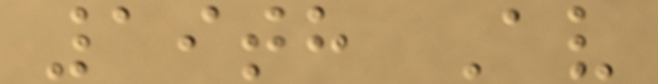19th Av
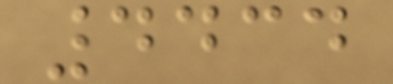4434
